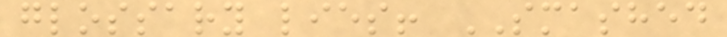glossary lies! SMASHED
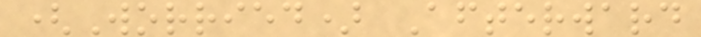(Worried) Afterward
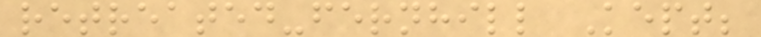retreated-fernhill Kept;
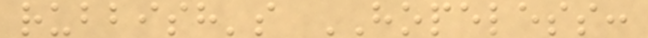rubbish's HOPELESS:
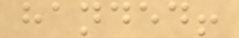handed!
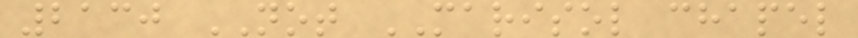2130 NOT MARISOL chapel
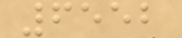6552
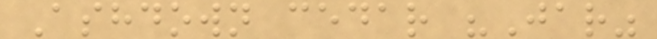Ashdown cedar "Jar"
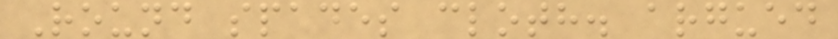Round spades cloth. argued
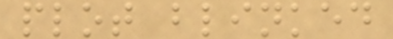plot blinked
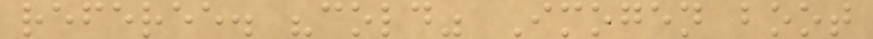referee. "cold" Imogen boot
